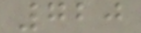720
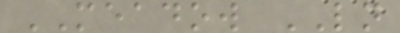MEADOW LN
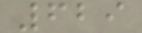629
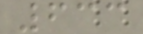633
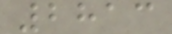2813
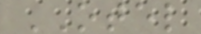OTEL
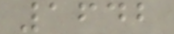1642
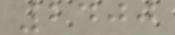2400
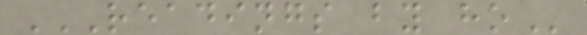READINGS BY HO
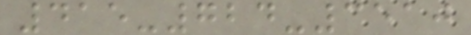415-724-3510
